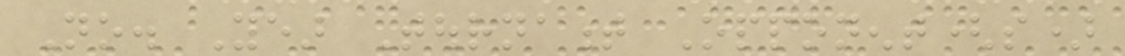No. Year Tournament Opponent(s)
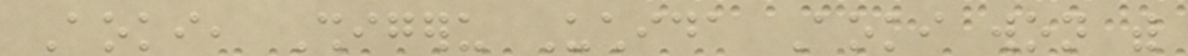Aoki, Shigeru Uchida Aoki won with
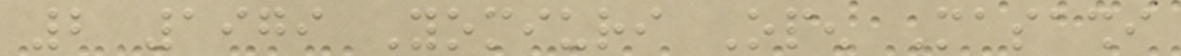2 1979 Yomiuri Open Masashi
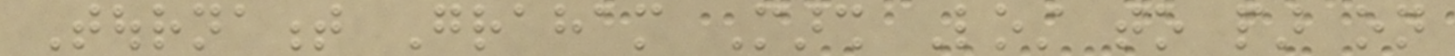Tournament Graham Marsh Lost to par on
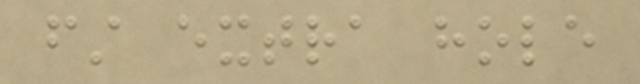first extra hole
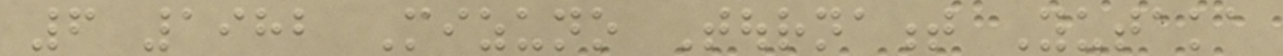6 1982 Mizuno Tournament Yutaka
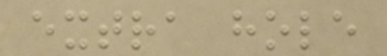extra hole
